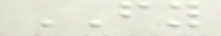FY
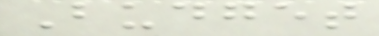Budget
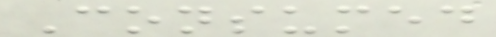Consumed
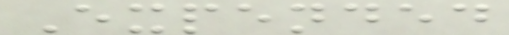Expended
